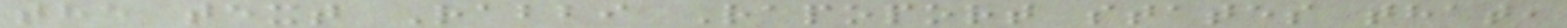the text Rabbi Rapoport states that,
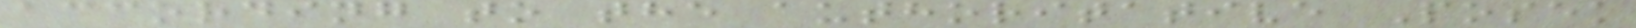according to the authoritative Posek
